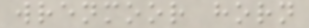wrenmoor horn
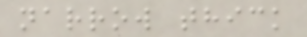narrow thick
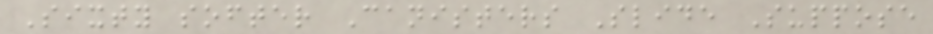Sixty softer Canisters Slide Suppose
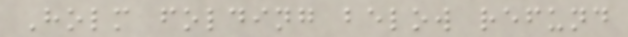Holm folding below refund
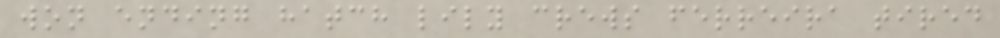won ending hatch lily crews ferreira tired
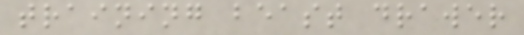training beast drawer
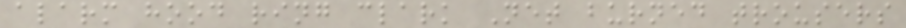alarm hood ring clark Net burned trousers
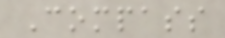Compass
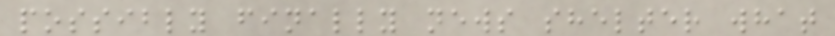possibly finally news shelter what
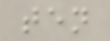ten
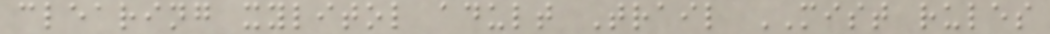clearing xylitol adult Trail MIST rules
